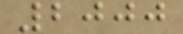2000
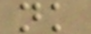nk
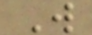W
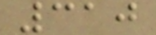310
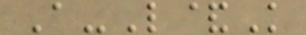A-L&K
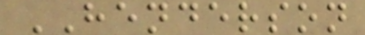HENDERSON
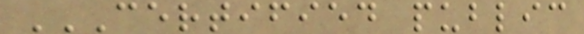CERTIFIED PUBLIC
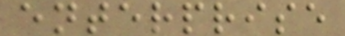enterprise
